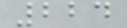224
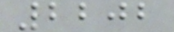2202
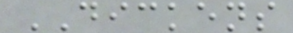DICKENS
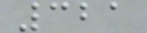321
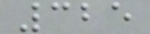325
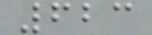623
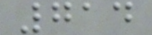714
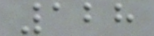128
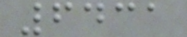6431
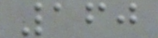160
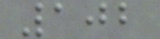102
